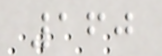160
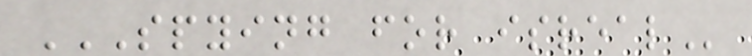SPYING FOR ISREAL
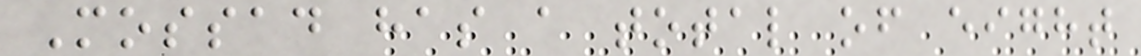Mossad has a total of eight
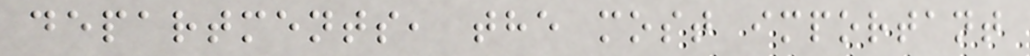departments, the most important
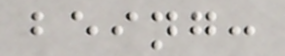being:
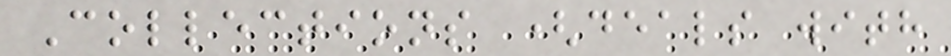Collections (deals with
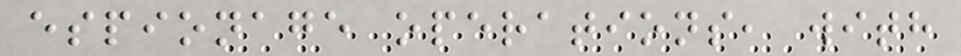espionage operations, with
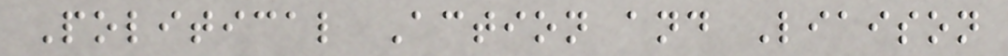Political Action and Liaison
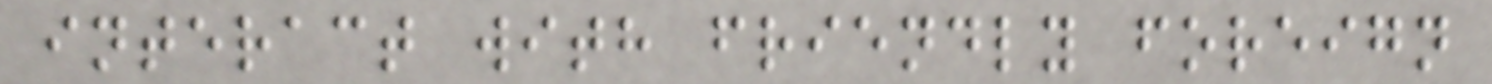interact with friendly foreign
